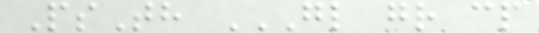PsTh GL GR CP
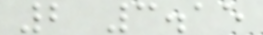2 3.15
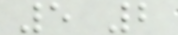5 2
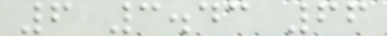6 3.43 66
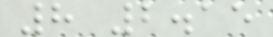8 2.15
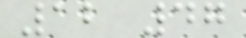12 47
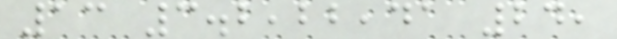13 3.2,22,41 24,
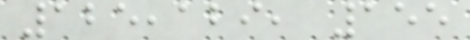125,129, 155
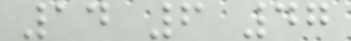14 6 47
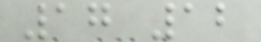17 12
